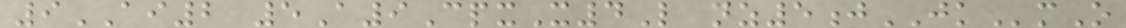9AI2 5A9CpxX4L nz5jJKmO
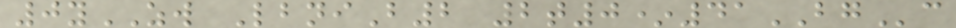0yZW LbniB2 2t0*41BGc
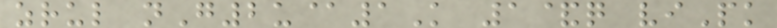zrul nG2u@1K 1&q viPk
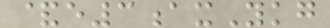&e3axYkg
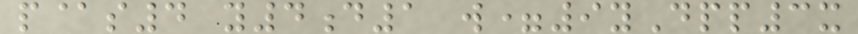p@s4 y4d1 w=9yDpp3x
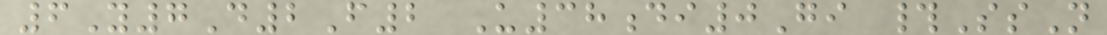6Y7D2F2 U38di0Gi #SsN
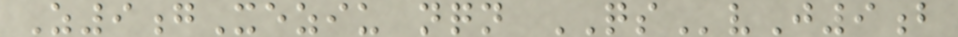Z9gXeziu nqn QSvJ9b
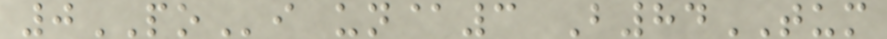0POi un@3 B84TUM
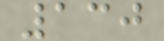130
